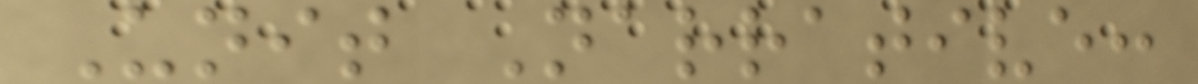Unit Narrative:
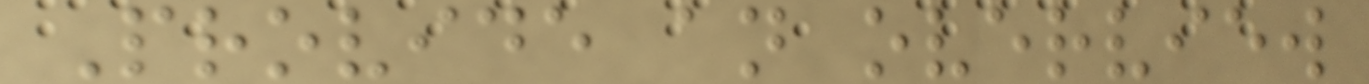Provide an overview
